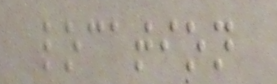location
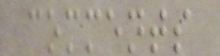comments
